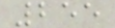255
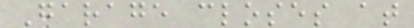Garage closes at
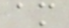am
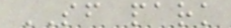SF park
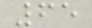65
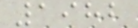1982
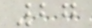27
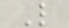L
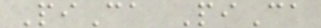PiCa PiCa
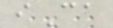iCa
